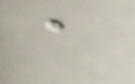a
